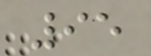95
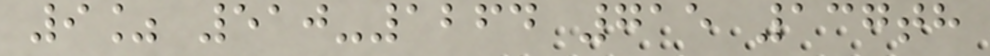9% 510-1264 715 137th
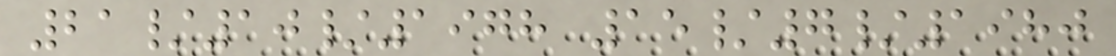21/10/1978 15/7/1980
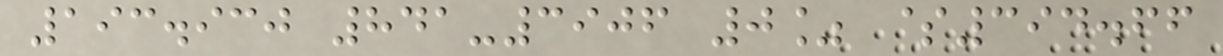193.930 841-3906 0% $394.66
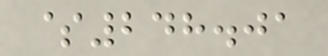$248.01
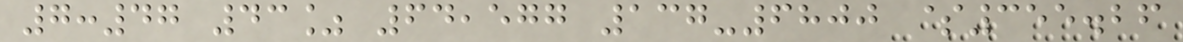7:47 43% 64,577 137-6800 $355.26
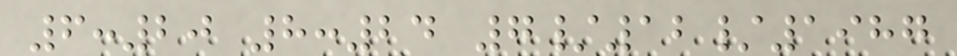6:20 8:24 7/12/1987
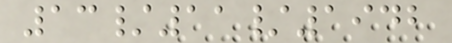13/11/1942
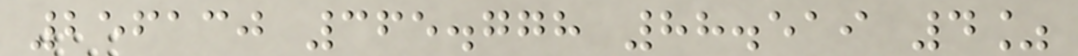256130 365.778 88.519 4%
